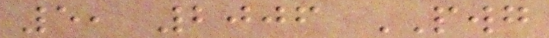5, 2006 PWG
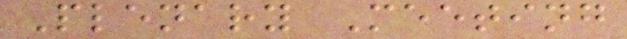Plenary Meeting
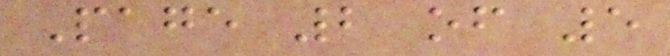Page 2 of 5
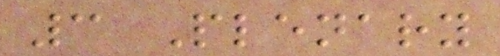3 Plenary
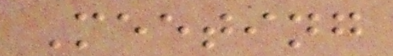Meeting
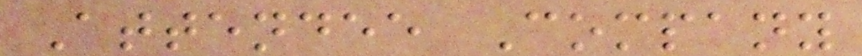Attendee Company
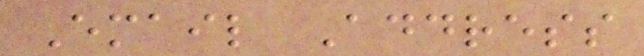Email Address
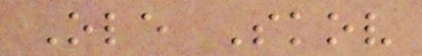Ole Skov
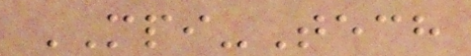MPI-Tech
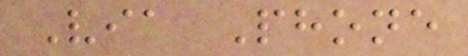Via Phone
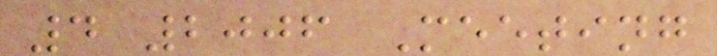4 2006 Meeting
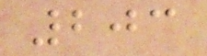203
